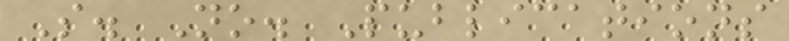S. No. Publications
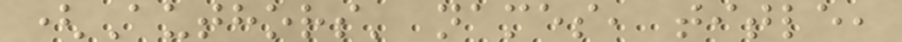(Authors' names, title,
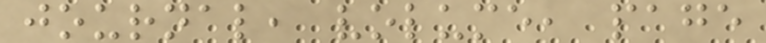journal, volume, page
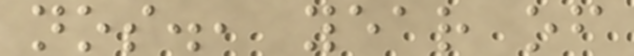nos., year of
